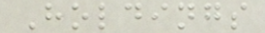Holdings
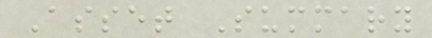Asset Summary
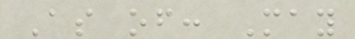As of: May
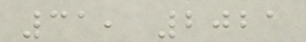31, 2021
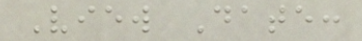View Date:
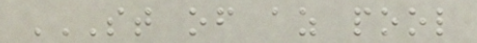ST OF AZ POOL
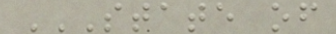STATE OF
